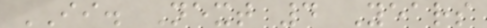II. Next 4 Years
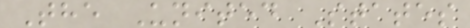The United States
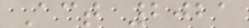Act 2021
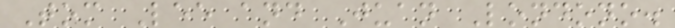Tom Lee and Juan Londono.
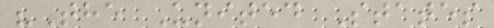"The United States
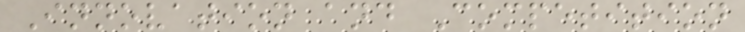Innovation and Competition
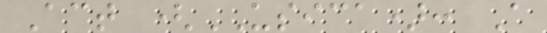Act (USICA): A
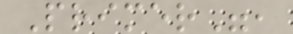Primer",
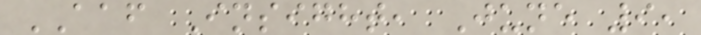AAF Insight, June 9,
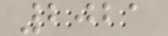2021
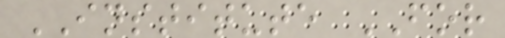INSTITUTE FOR
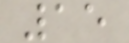15
